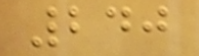240
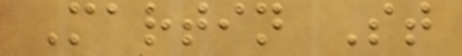Martin St
